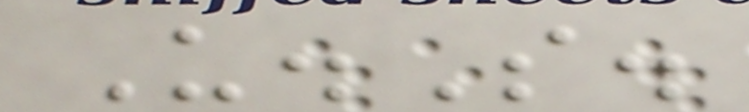U.S.
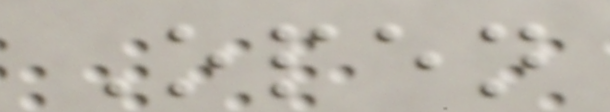Open
